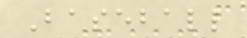Baseball
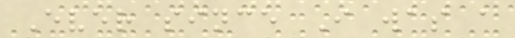Ever since I was a
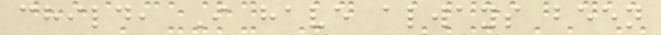child, I have always been
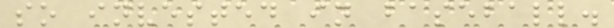so invested in baseball.
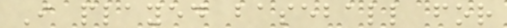I played baseball for
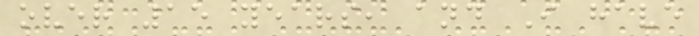over 15 years, and I have
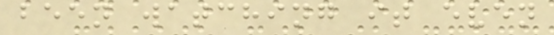been watching it even
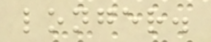longer.
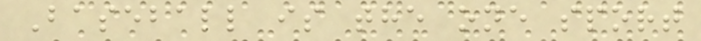Baseball is the one sport
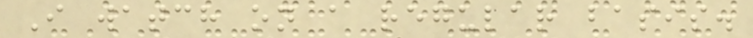I watch on a regular basis.
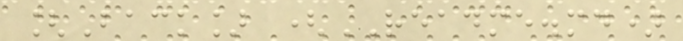[Back] (README.md)
